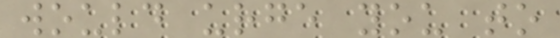would urge you to
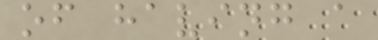of having a
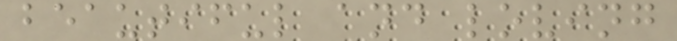beautiful and loving
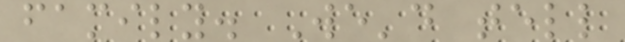family. We'd tell
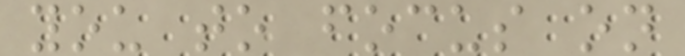you to focus on
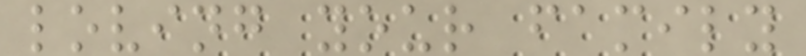loving your family
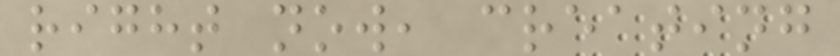right now, creating
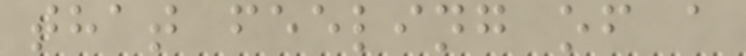that feeling of a
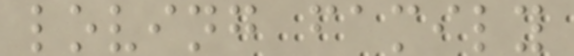loving family
